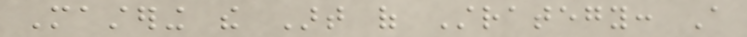Mastering the Art of Strategy: A
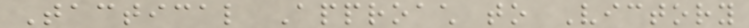Tactical Approach to Victory
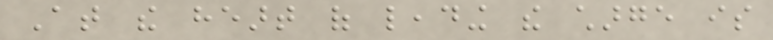At the heart of leading the charge is
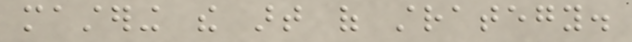mastering the art of strategy.
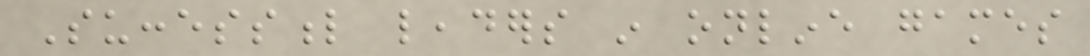Successful leaders in online games
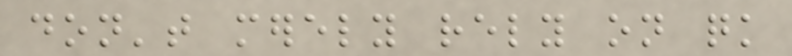don't merely rely on quick
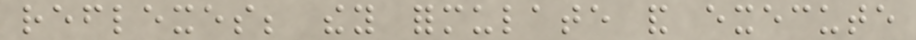reflexes; they formulate and execute
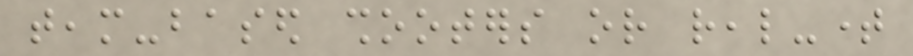team-based shooters or real-time
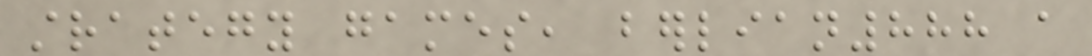strategy games, berlian888 a
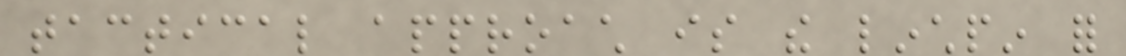tactical approach is the linchpin for
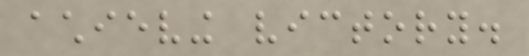achieving victory.
